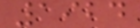1924
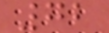72
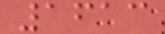1613
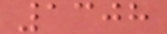1308
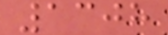1308
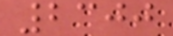2300
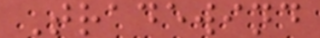Tradewind
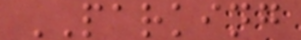PARKING
